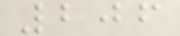206
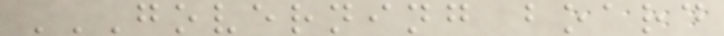GOVERNING BOARD
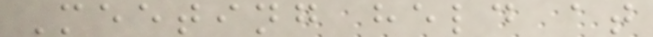Meeting held at
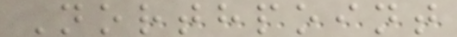Northpoint
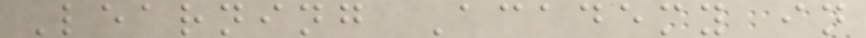Learning Academy in
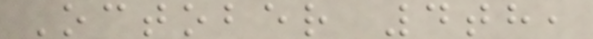October 4th,
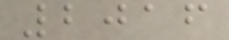2016
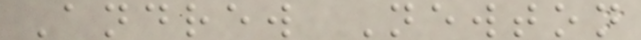Andrew Newton
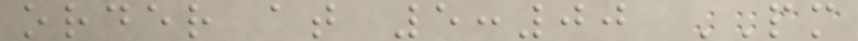order at 5:00 PM
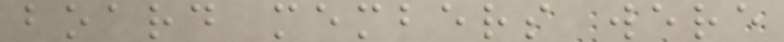board members were
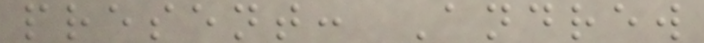present: Andrew
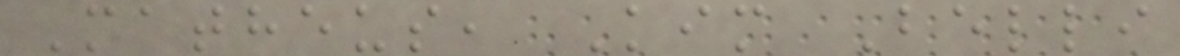Matheus, Kim Belli
